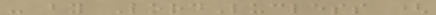- by LordLucless (
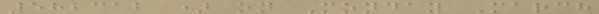582312 ) on Monday March
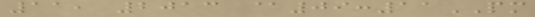11, 2013 @09:11PM
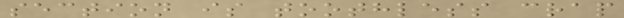section is toothless crap
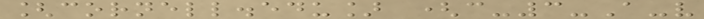[cornell.edu] (c-3-A-v
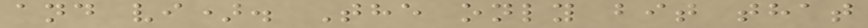and vi). The only bit that
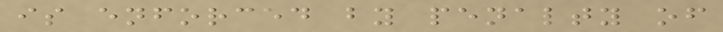is enforced by penalty of
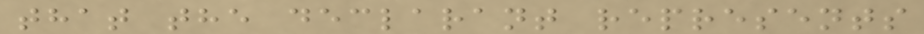that the declarant represents
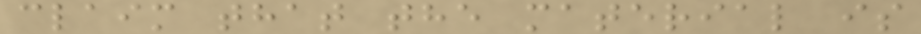claim that the material is
